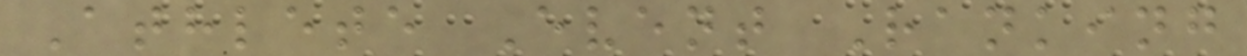Athlete Event Ranking
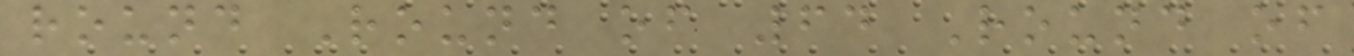round Round of 64 Round of
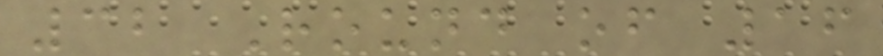32 Round of 16
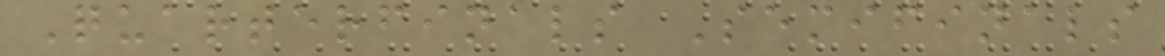Quarterfinals Semifinals
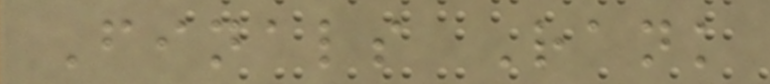Finals Rank
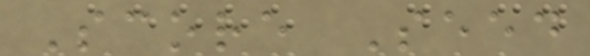Score Seed
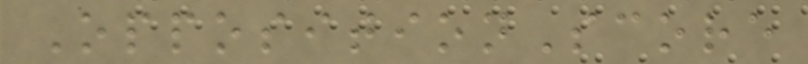OppositionScore
